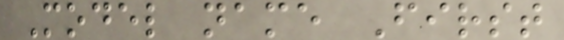Model name First
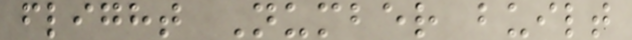flight Number built
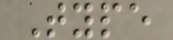Type
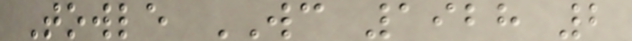Towle WC 1928 2
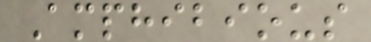Amphibious
